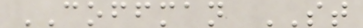COFFMAN ST
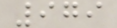979
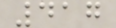417
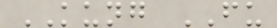KUNG FU
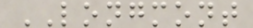LONGMONT
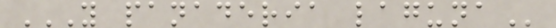Y PANADERIA LAGUNA
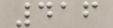416
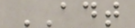ADT
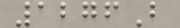1276B
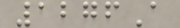1276A
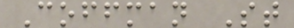Coffman St
